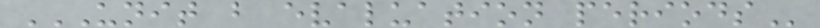UNIT B EVALUATION PERIODS
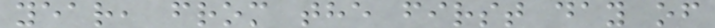year, from the first day of
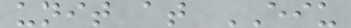unit at EIU
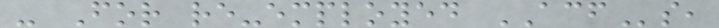- For re-employed ACFs,
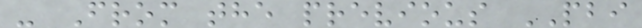- From the previous PBI
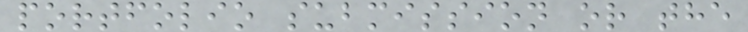portfolio submission or the
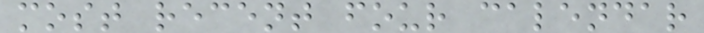most recent four calendar
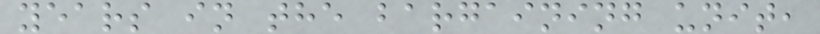years in the bargaining unit,
